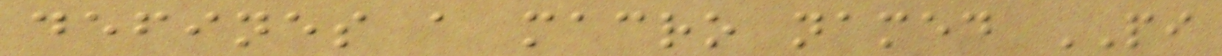defines a macro named PI
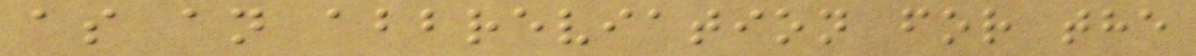as an abbreviation for the
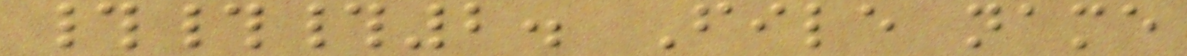###2. File name
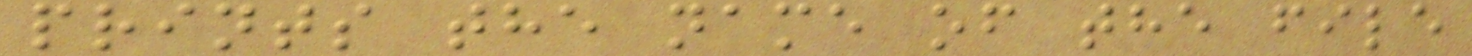prints the name of the file
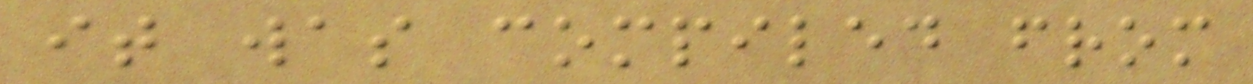it was compiled from
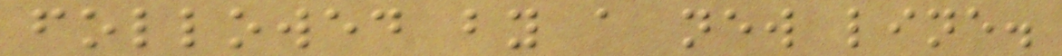followed by a new line.
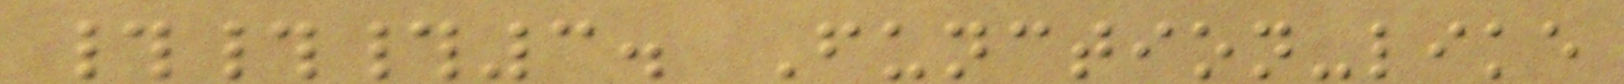###3. Function-like
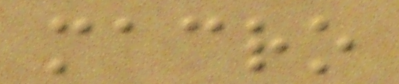macro
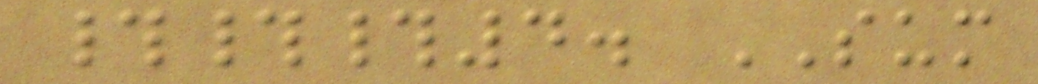###4. SUM
